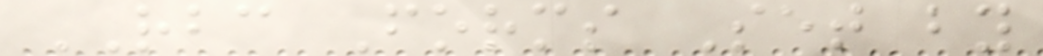RBC Forms Set by
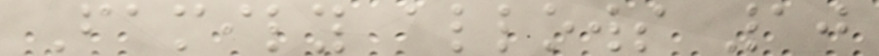Family allows 10
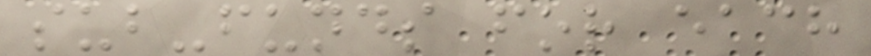sub-funds for each
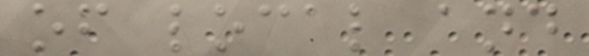of local and
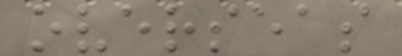overseas
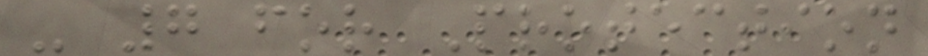- 7 for Protection
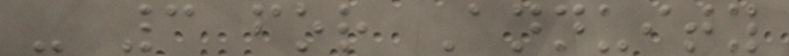- 3 for Annuity
